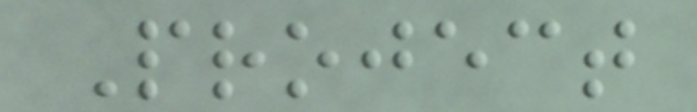Project
